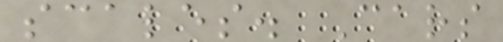scales. Cars
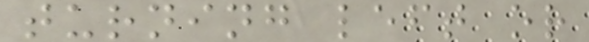turning left or
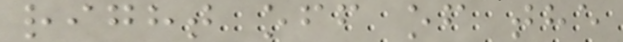right off of the
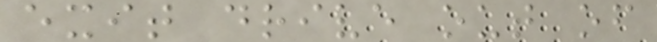exit drive out of
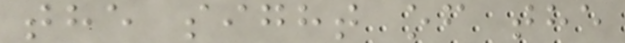the sight of the
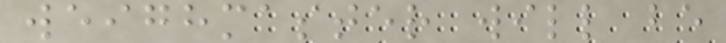weighmaster will be
